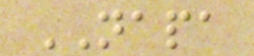NAPA
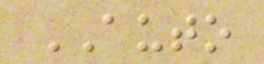AUTO
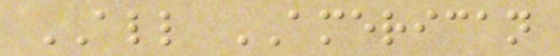ALL AMERICAN
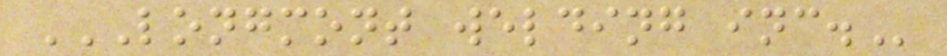LONGMONT WELDING INC.
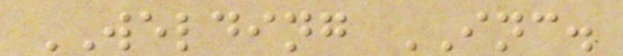WELDING INC.
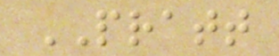PRATT
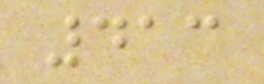413
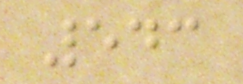543
